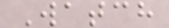Watch
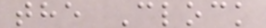the Clock
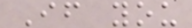If you
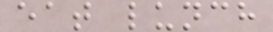eat lunch
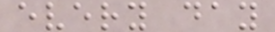every day
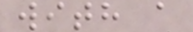with a
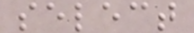select
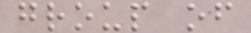group of
